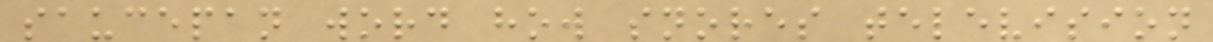saucepan word how snores television
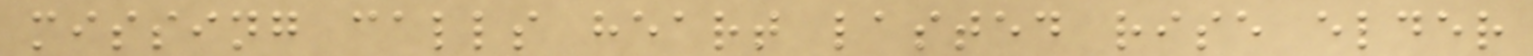missing calls heart lasted rise elder
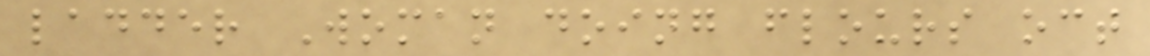ladder Woman doing flours oct
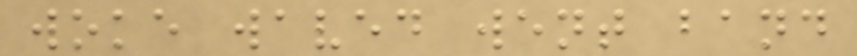woke waved went band
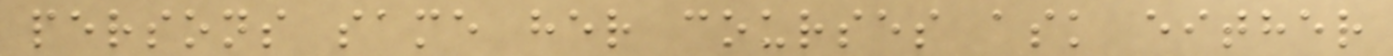persons same her courses ask either
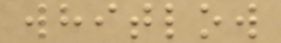whitlow
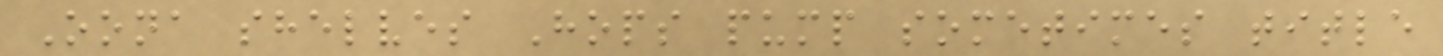Oona shelves Hops pump sometimes title
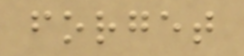forget
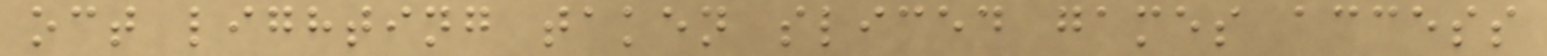oct lighting taken sliced games access
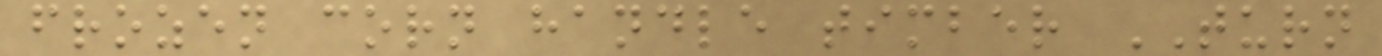frozen corn handle timber TURN
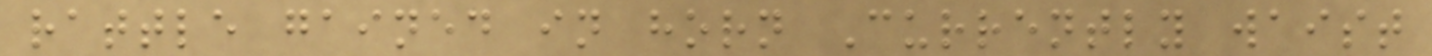rattle gained in horn Currently waist
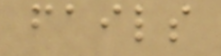fails
